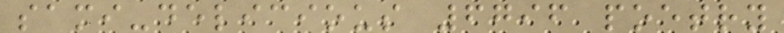sami-delicious 6796 poetry
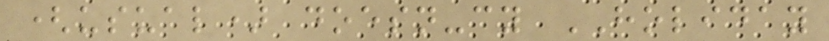(usual) doesn-cy HOLIDAY
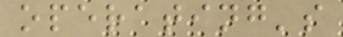operating's
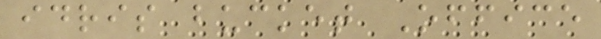idris bucket Office
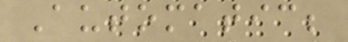Automatic;
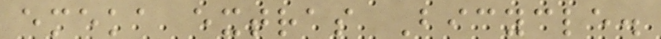emeka extras Bicycle.
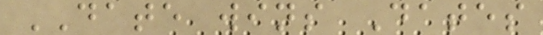DATE wins Dates
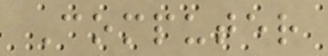Computer
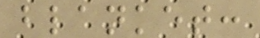blanket:
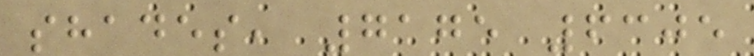shades, 7175 6305
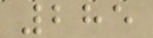285
